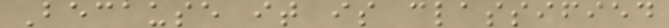Because it is classified
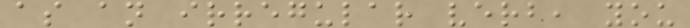as an irregular verb, you
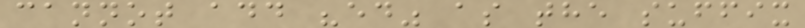cannot add "ed" as the suffix
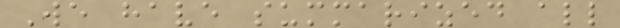We have summarized all
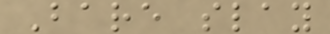Bare slay
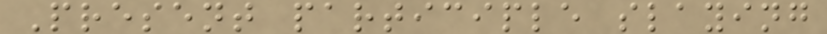Present participle slaying
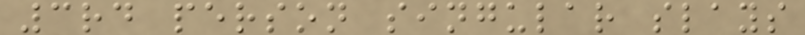3rd person singular slays
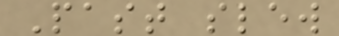Past slew
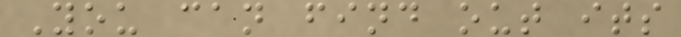You can find out its
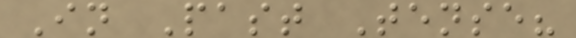In Past Tense?
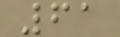61
